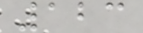123
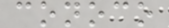conoco
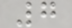7
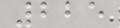225
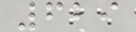629
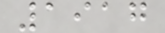1917
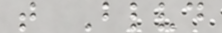t Blvd
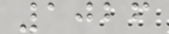1026
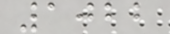1022
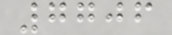7706
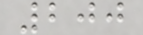200
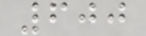600
